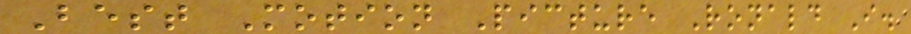Best Motion Picture Ronald I.
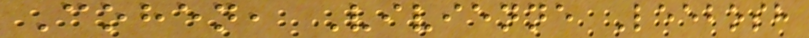Cohen, Vivienne Leebosh
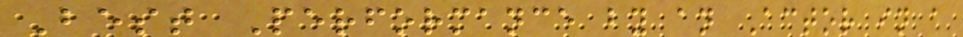Best Performance by an Actor in a
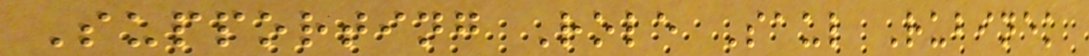Supporting Role Saul Rubinek
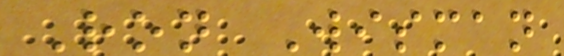Ron Wisman
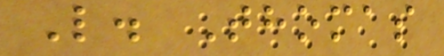L. Thomas
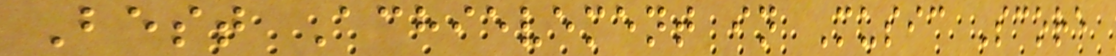Best Achievement in Music Score
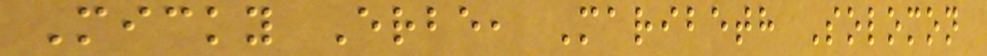Micky Erbe, Maribeth Solomon
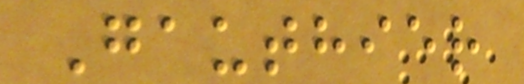Gauthier
